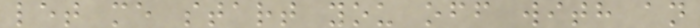let me start you off with an
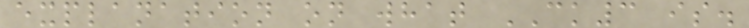explanation on what CK3 is.
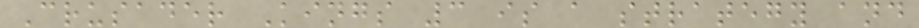Crusader Kings 3 is a strategy and
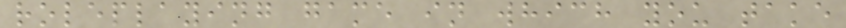roleplaying game in which you take
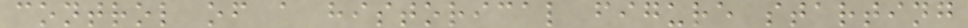control of a historical figure starting
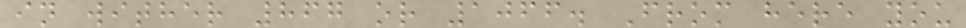in wither 867 or 1066. From here you
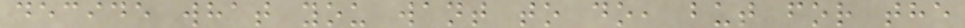decide what you want to do, but for the
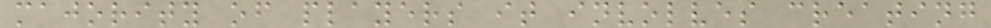majority of players it involves creating
